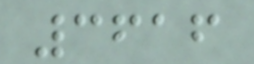3616
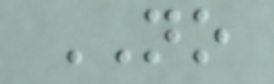NO
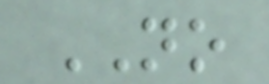NO
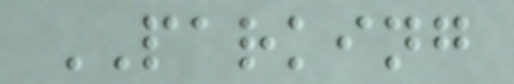PARKING
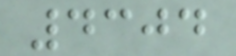4304
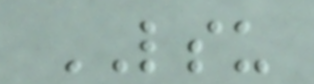LSU
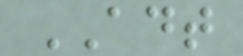ADT
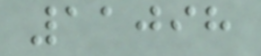11098
